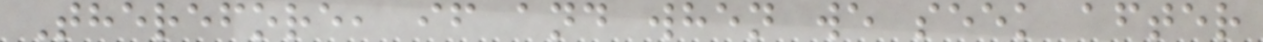Therefore, if and when we seek after
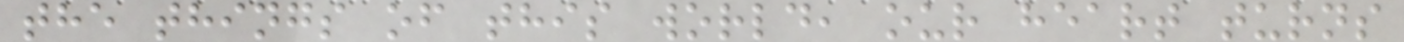the things of this world, our heart turns
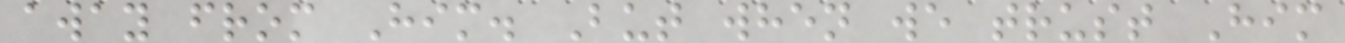away from Him. But when we trust Him
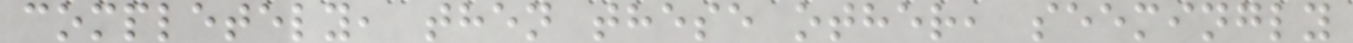completely, then these other, seemingly
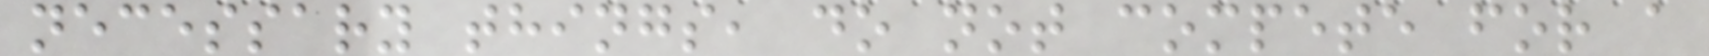necessary things, do not compete for a
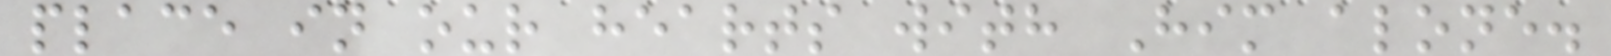place in our hearts with Him alone.
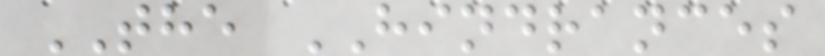THE HINDRANCES
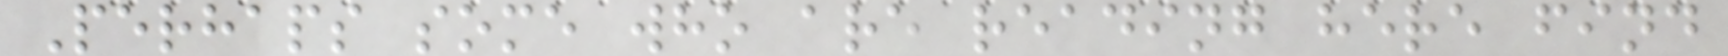Perhaps some who are reading here find
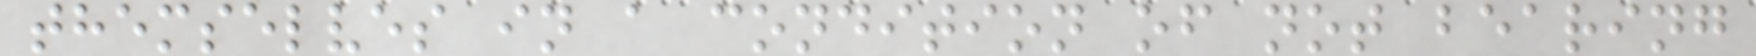themselves in a condition of not bearing
